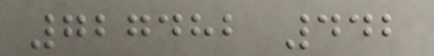727482 442
